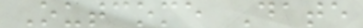Outcome Date
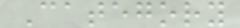Category
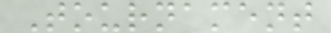Tournament
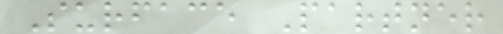Surface Partner
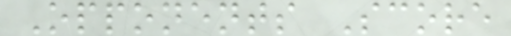Opponents Score
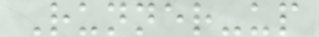Runner-up
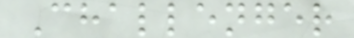Challenger
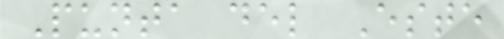Punta del Este
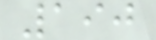190
